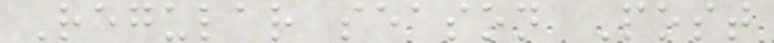Regular season Post
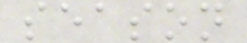season
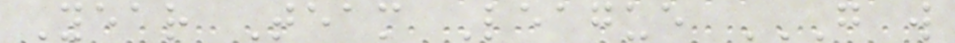Year Team League G W
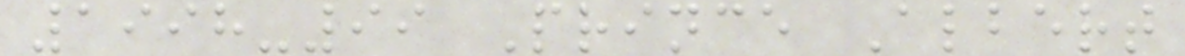1998-99 Prince Albert
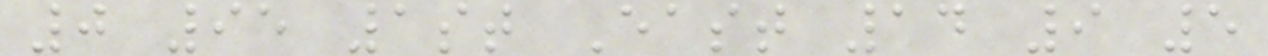0 95 1st East 14 9 5
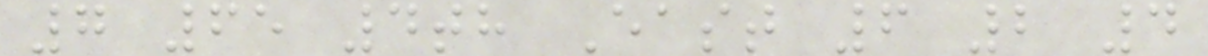7 65 4th East 6 2 4
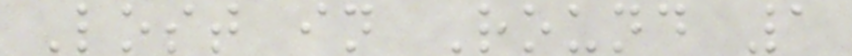Lost in Round 1
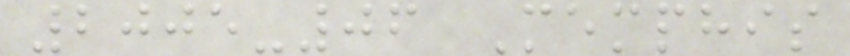2005-06 Memphis
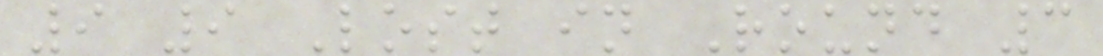9 9 Lost in Round 3
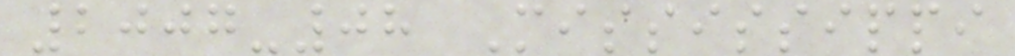2007-08 Mississippi
